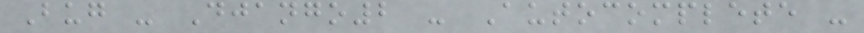Bug - Django2 - Autocomplete -
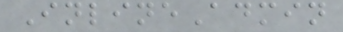InlineAdmin
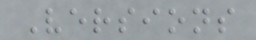Versions
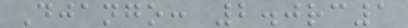Django: 2.0rc1
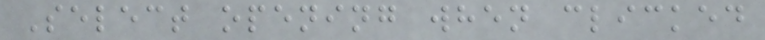Select opening when clicked
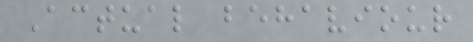Actual behaviour
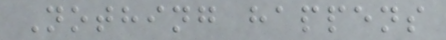Nothing happens
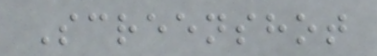Screenshot
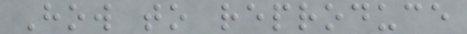How to reproduce
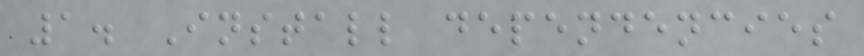1. Install dependencies
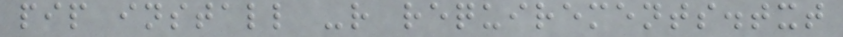pip install -r requirements.txt
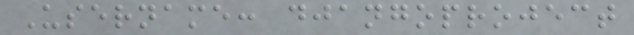Username: djangoproject
